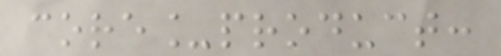core_product:
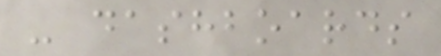- dashboards
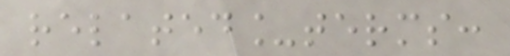related_terms:
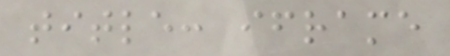title: iframe
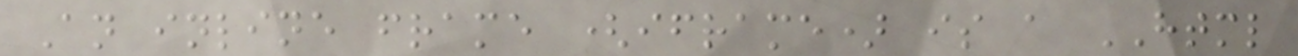An inline frame (iframe) is a HTML
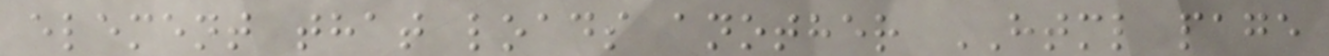element that loads another HTML page
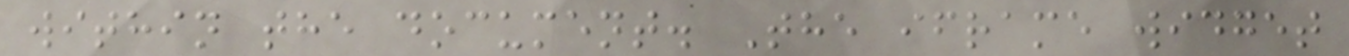within the document. The iframe widget
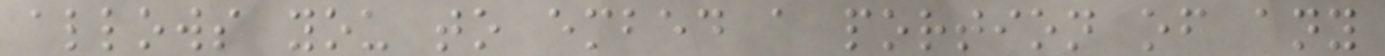allows you to embed a portion of any
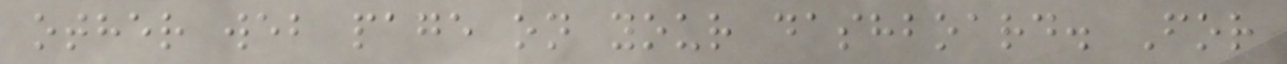other web page on your dashboard. For
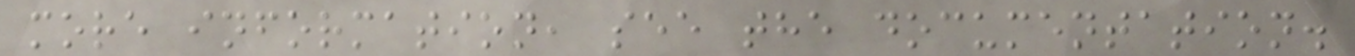more information, see the documentation.
